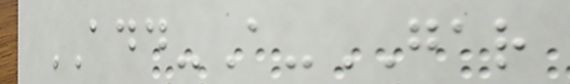ADD-A-GAR
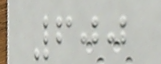600
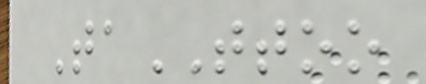TaTTOO
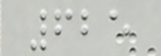625
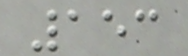153
